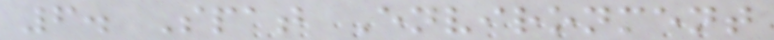6. Spat Environment
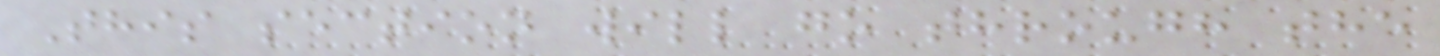This section will go through the
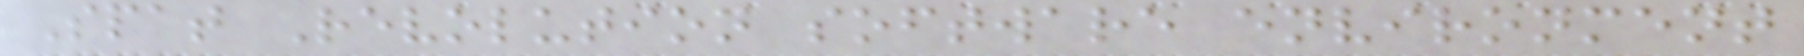Spat Revolution software environment
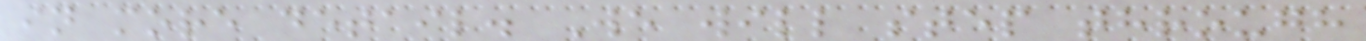in more detail. We will step through
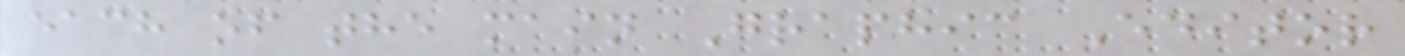each of the main Graphic Editor
